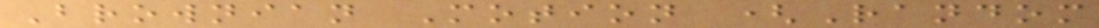Brownian Motion (Random
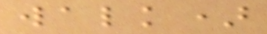walk)
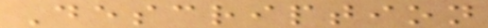Description
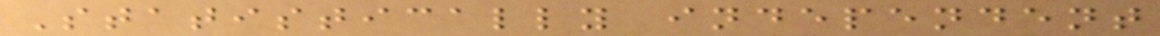Statistically independent
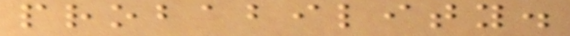probability.
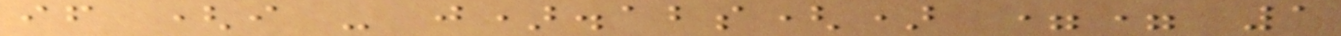if (i - j).abs() == 1
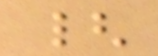{
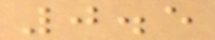0.5
